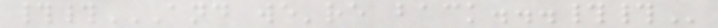##AND WE'RE BACK...##
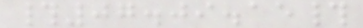#07.09.15#
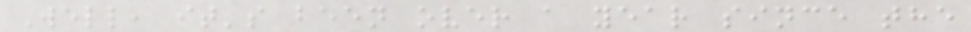Well, it's been over a year since the
